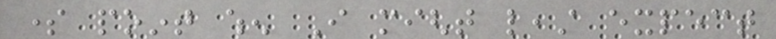some point when I might least expect
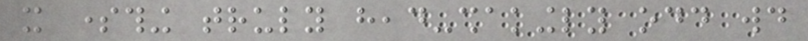it something truly head-shakingly odd would
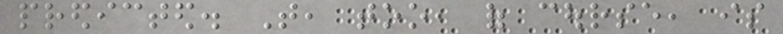predicted. That, too, of course, is
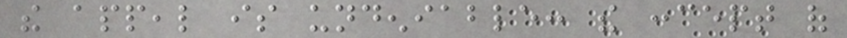the appeal is undeniable: the concept of
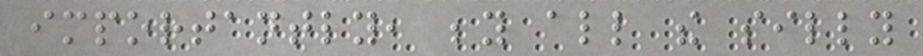importantly, beyond all the silly
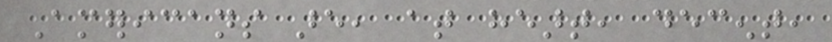Americans are, at heart, decent,
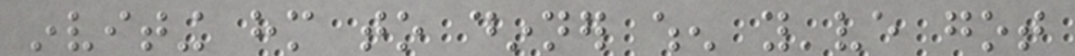inviting him to dinner when you've got
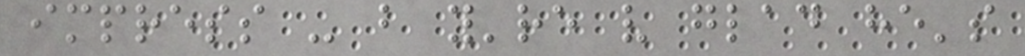impress - but you're very glad he's
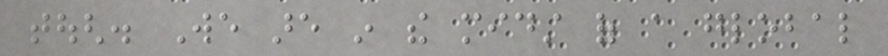tough. We are in the midst of a global
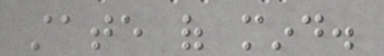state of mind.
